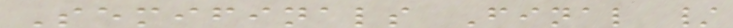Semifinals Final /
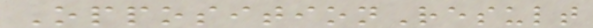OppositionResult
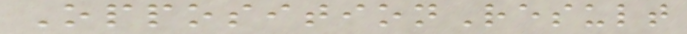OppositionResult
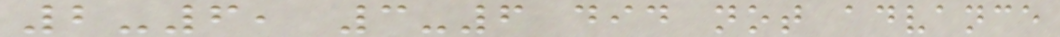2-6, 3-6 did not advance
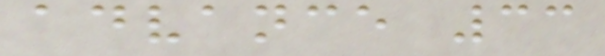advance 33
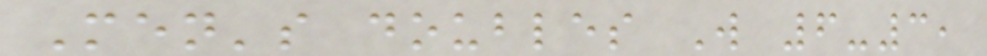Men's doubles W 6-3,
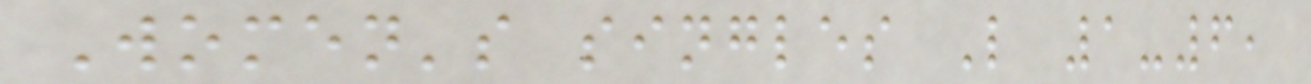Women's singles L 1-6,
